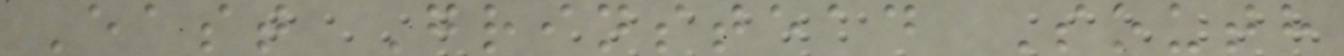East Grinstead South
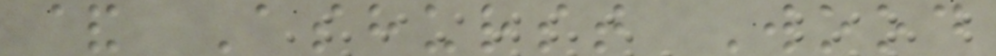& Ashurst Wood
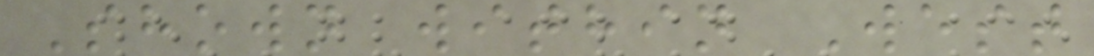Shown within West
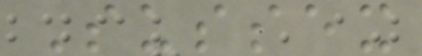Sussex
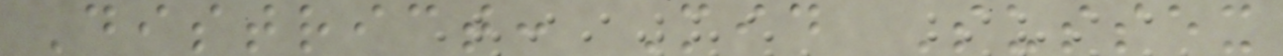District: Mid Sussex
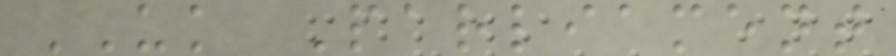UK Parliament
